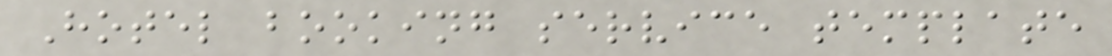Hotel booking service template
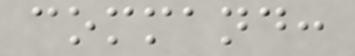command:
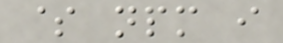$ npm i
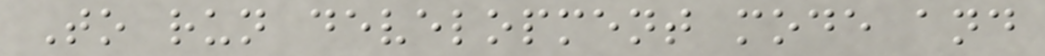To run development mode and
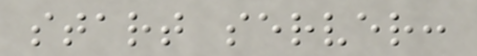start server:
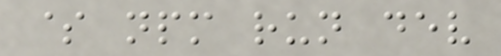$ npm run dev
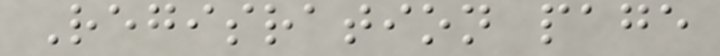Regisration page
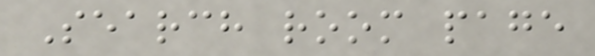Search room page
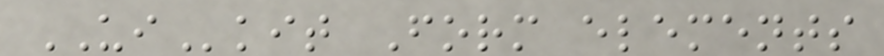UIkit Form elements
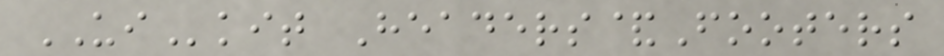UIkit Headers&Footers
